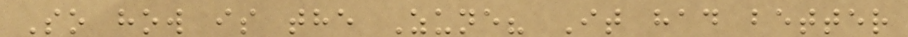So how is the Zune? It had better
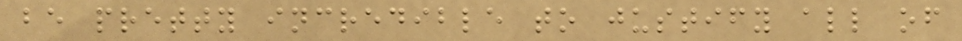be pretty incredible to justify all of
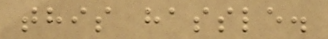this hassle.
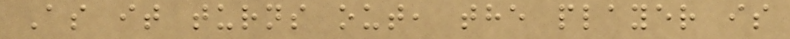As it turns out, the player is
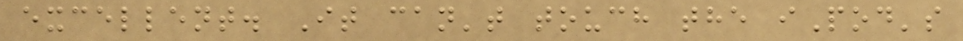excellent. It can't touch the iPod's
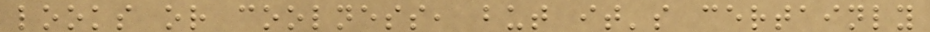looks or coolness, but it's certainly
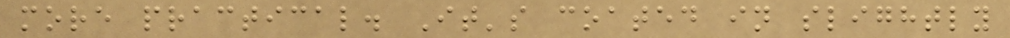more practical. It's coated in slightly
